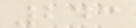243
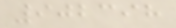902398
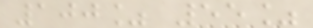100% 55%
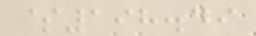$198.49
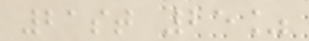21st 25%
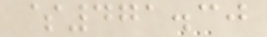$471.30
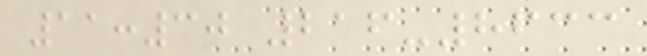11:30 216-8633
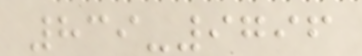839-9796
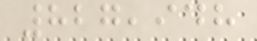827,948
